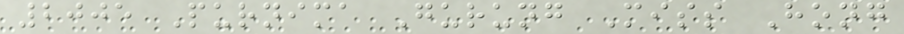2005 Purnima Gurung Miss Hong
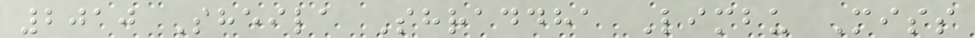2010 Sheila Shraddha Limbu Miss
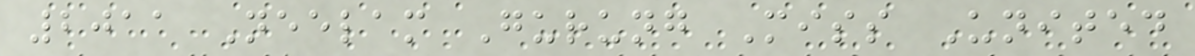2011 Neelam Gurung Miss United
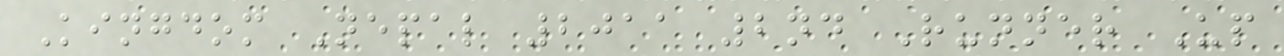Kingdom Nepal 2011 2nd Runner Up
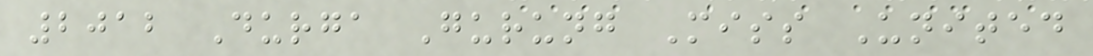2012 Durga Gurung Miss United
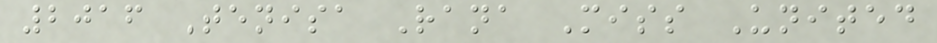2016 Tenisa Rana Miss United
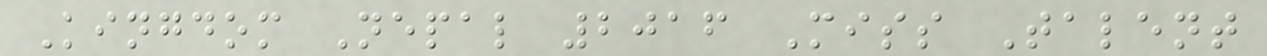Kingdom Nepal 2016 Miss Talent
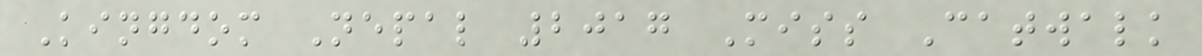Kingdom Nepal 2017 Miss Catwalk
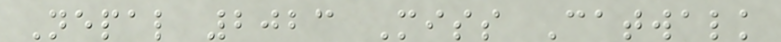Nepal 2023 Miss Catwalk
